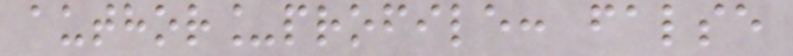author_profile: false
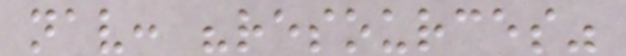nav: "resources"
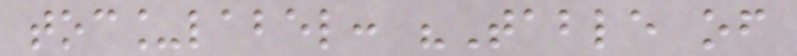toc_label: "Table of
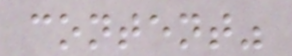content"
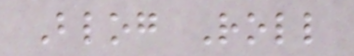Blog Roll
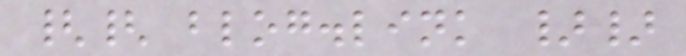{{ blog.link }}
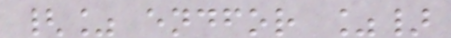{% endfor %}
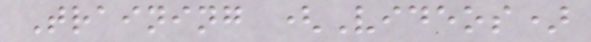Training (Videos)
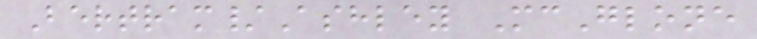Bertram/Ashley McGlone
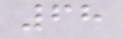68
